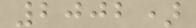2002)
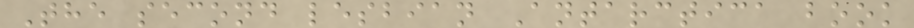The second lesbian Antarctica book
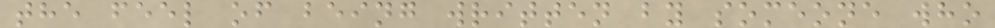the feel of being written by someone who
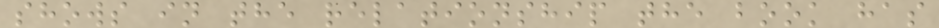shows in the relationship the book has
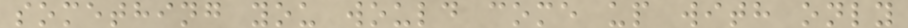something you would come up with only
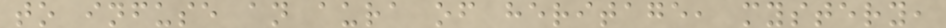to infuse an aura of heritage, mystery,
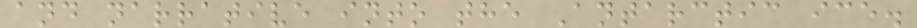and narrative into the Antarctic ice.
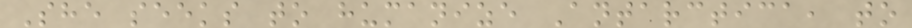She seeks to humanize Antarctica, to
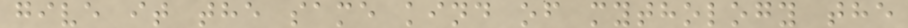give it the same kind of mythology the
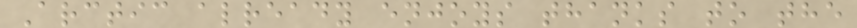Arctic already enjoys thanks to the
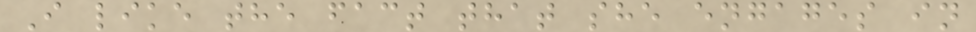I like the fact that she engages in
